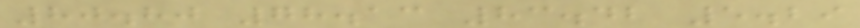80.80 78.13 83.42 5.29
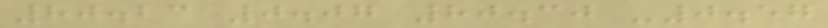80.23 0.07 80.30 -0.57
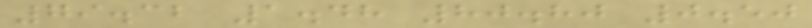79.32 1.48 80.80 0.50
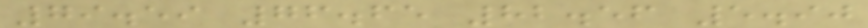79.59 76.65 82.56 5.90
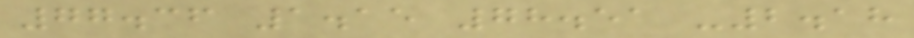77.36 1.15 78.51 -2.18
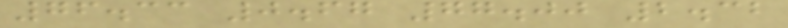76.33 0.67 77.00 2.32
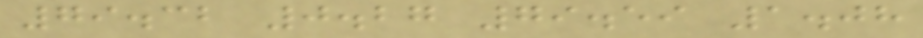79.32 0.27 79.59 1.08
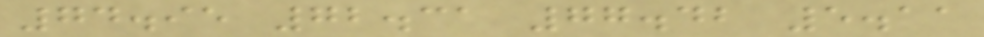74.95 72.31 77.42 5.11
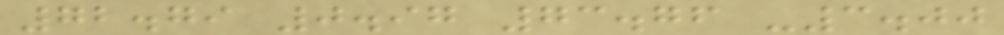72.79 0.97 73.76 -3.00
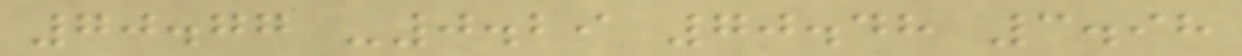70.77 -0.29 70.48 3.98
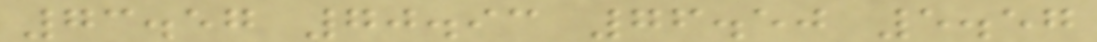73.57 70.93 76.50 5.57
